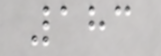183
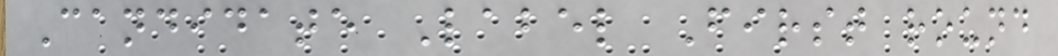Candidate Label First round
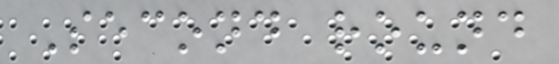Second round
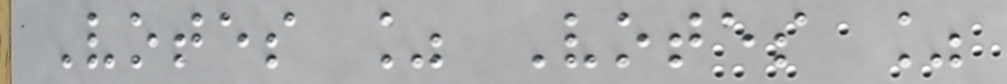Votes % Votes %
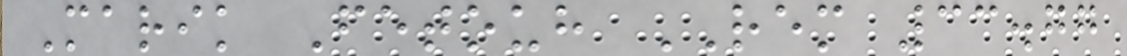Marik Fetouh REM 33.77
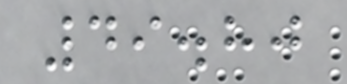49.80
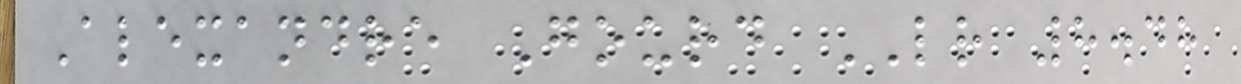Alexandre Gourd LR 8.48
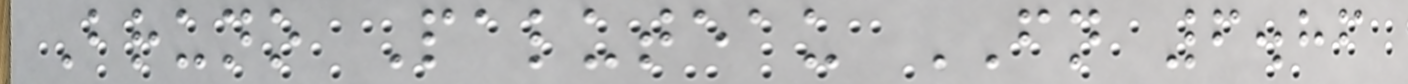Bruno Paluteau FN 6.86
